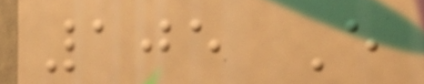105 E
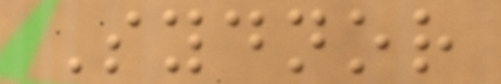Sydnor
